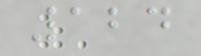124
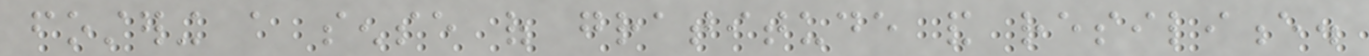fostering a sense of gratitude and resilience.
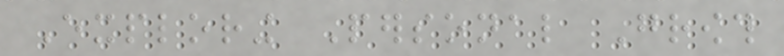Exploring Personal Growth
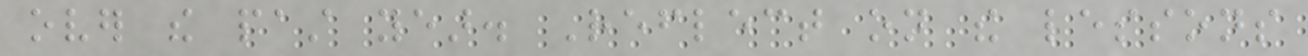over the past year. Reflect on the lessons
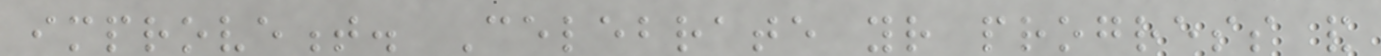improvement. Celebrate your progress and
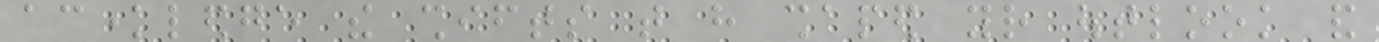acknowledge the shifts that have shaped your outlook and
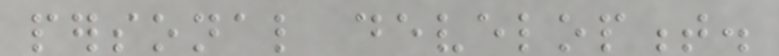personal development.
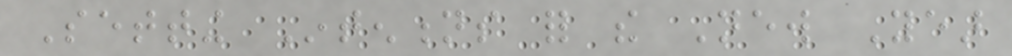Setting Intentions for the New Year
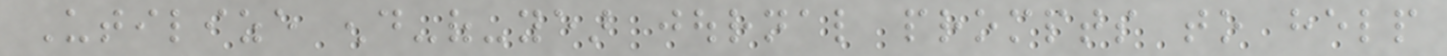Utilize end-of-year journal prompts to help
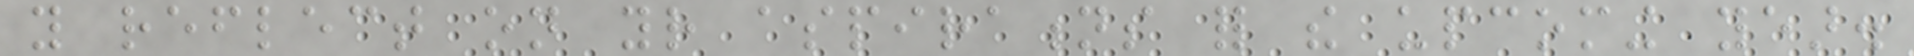you reflect on your aspirations for the upcoming year.
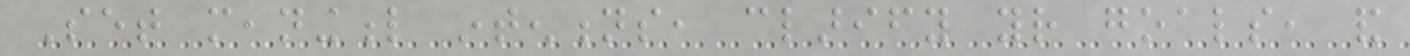Set meaningful intentions, clarify your goals, and
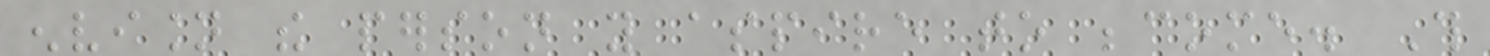envision the person you aspire to become. This
